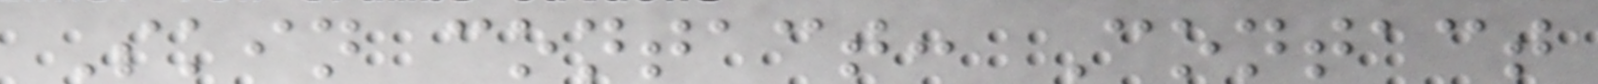Skin contact: Contact
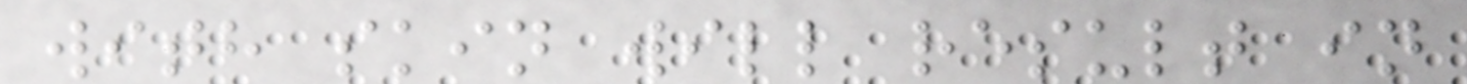with skin will result in
